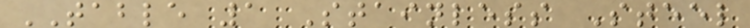TABLE 1 Stainless Steel
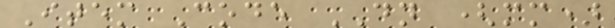Item Code DN (mm)
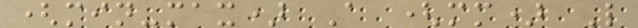(min-max) A (mm) L
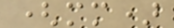(mm)
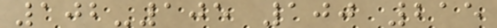102-105 100 215
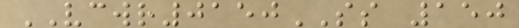VCWR0150SS 150
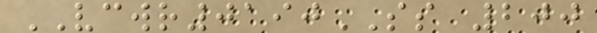VCWR0190SS 200
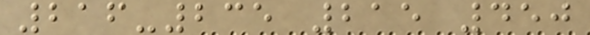216-235 215 450
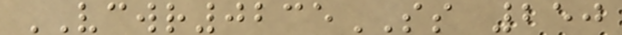VCWR0235SS 250
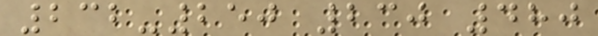232-250 230 480
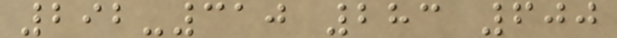292-310 283 600
